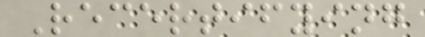Recertifying
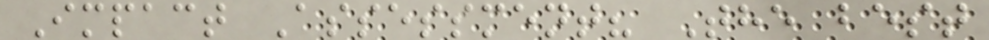Impact Assessment? The best
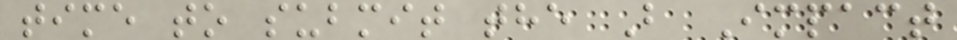time to submit the B Impact
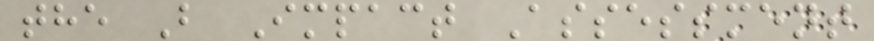the B Impact Assessment
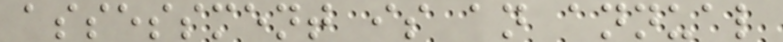assessment is an annual
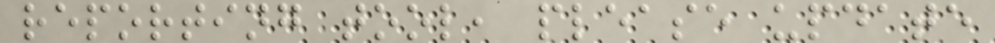reporting tool, please update
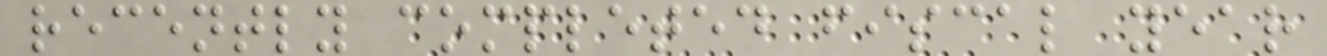recently completed fiscal year
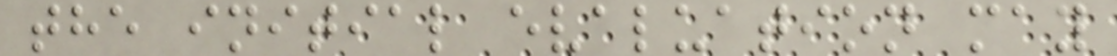the initial evaluation may
